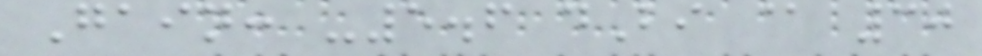Gain: -5.6 dBi @ 30
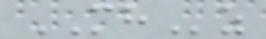MHz
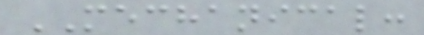MECHANICAL:
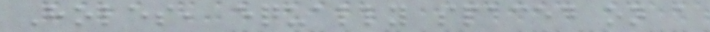Holes, equally spaced on a
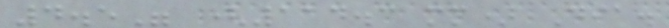4.5" (114.3 mm) Dia.
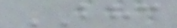BHC
